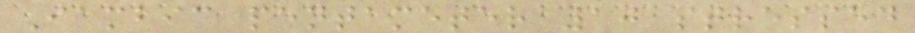Iambic pentameter 10 stressed
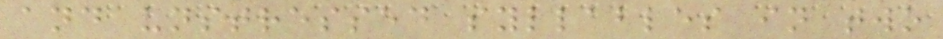and unstressed syllables in two
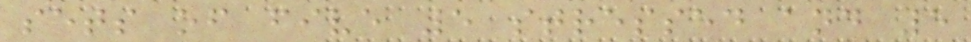sets of five 5 stressed and 5
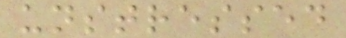unstressed
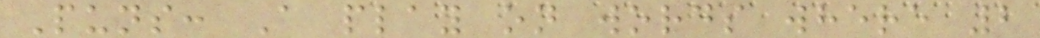Puns: A play on words where 2
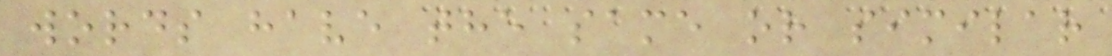words have the same or similar
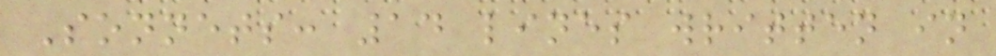Sonnets: 14 lines written in
